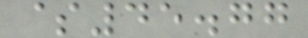$45.77
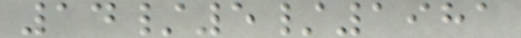14/5/1981
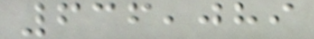636,089
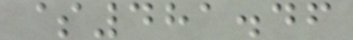$481.46
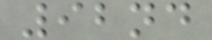92nd
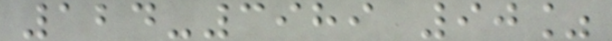124-3989 90%
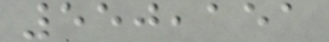550,151
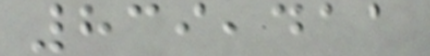839,411
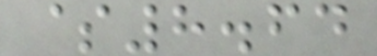$8.64
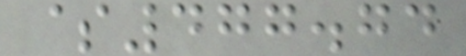$477.74
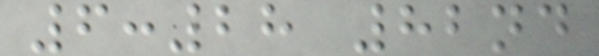6:28 82nd
